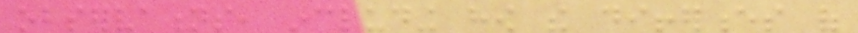observations, including how the differences of
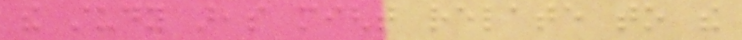the study areas might relate to the
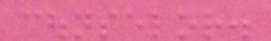counselor.
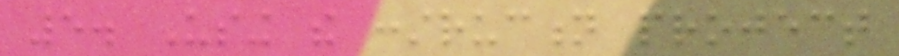5. Using the construction project
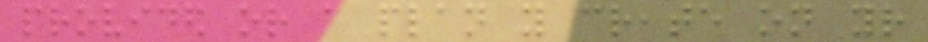provided or a plan you create on your
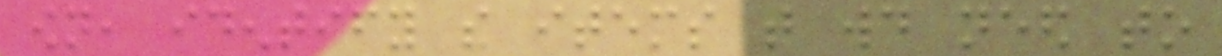own, identify the items that would need to
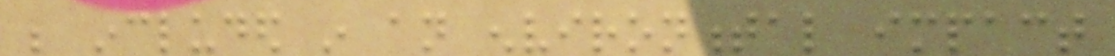be included in an environmental impact
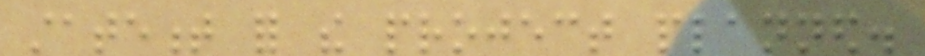statement for the project planned.
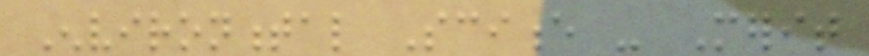Environmental Science - Merit
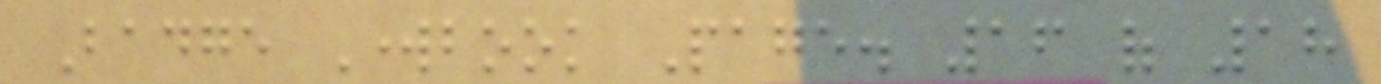Badge Workbook Page. 16 of 18
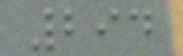294
